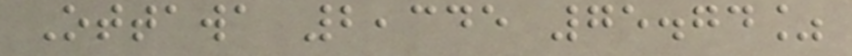Ottawa 2,345 75.74%
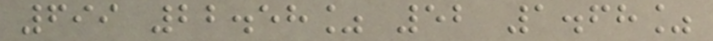699 22.58% 52 1.68%
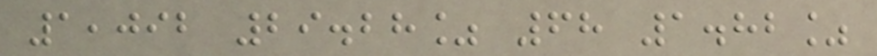1,092 29.28% 68 1.82%
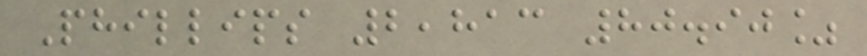Phillips 2,813 80.90%
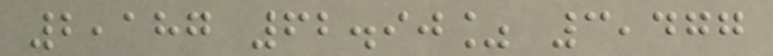2,187 62.90% 3,477
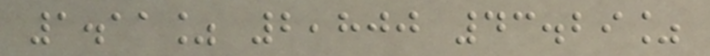1.11% 2,800 43.29%
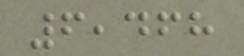6,468
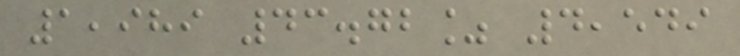1,989 43.72% 4,549
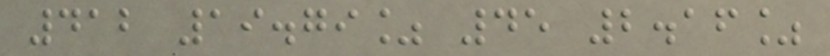412 19.79% 45 2.16%
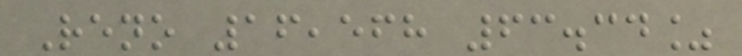Reno 16,568 63.34%
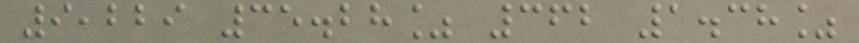9,229 35.28% 362 1.38%
